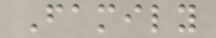Family
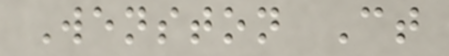Wenston Ct
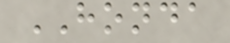HONDA
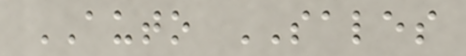AUTO SALES
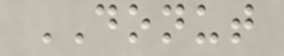DONUT
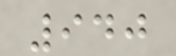940
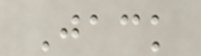Jack
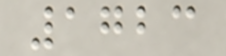1723
